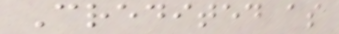Credited as
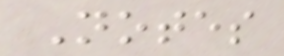Notes
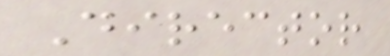Director
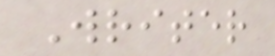Writer
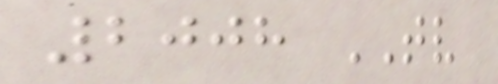2008 TV
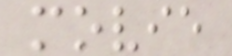movie
